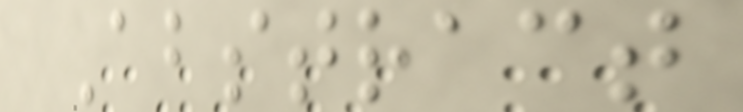Abstract
